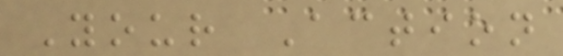Your Action
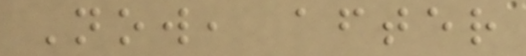Now, after
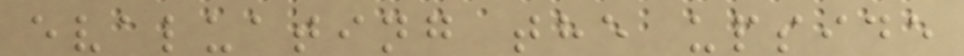evaluating the upside
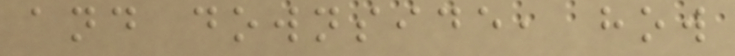and downside, how
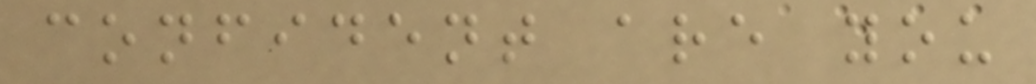confident are you
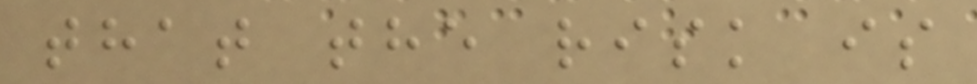that the risk is
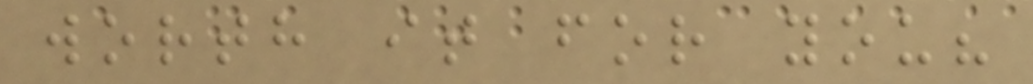worth it for you?
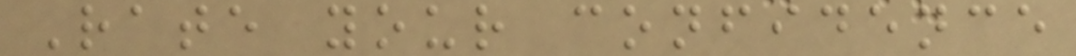Rate your confidence
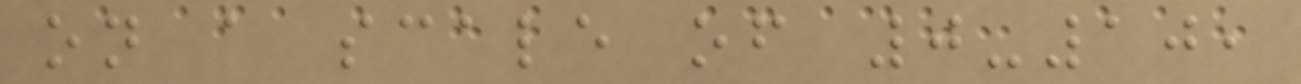on a scale of 0-10,
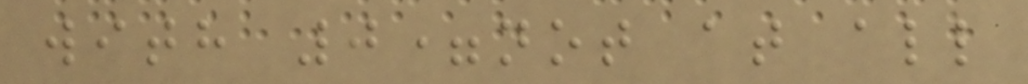with 0=not at all
